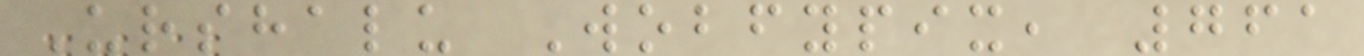Urshalu Wobfypix, 761
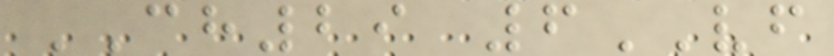CH29 6VF
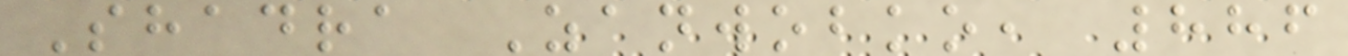Shadra Zanwobko, 886
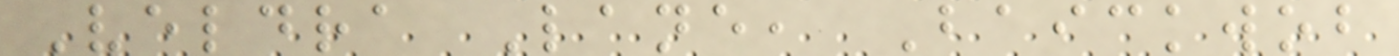Veldra Lane, Baickwob
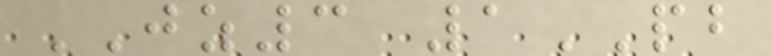JZ3 1PB
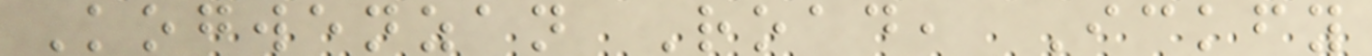Kogwenzan Road, Ickfy
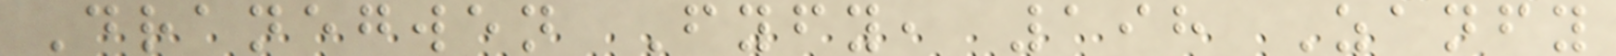Dranegwen Fyfy, 198 Zanfy
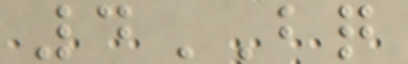4BQ
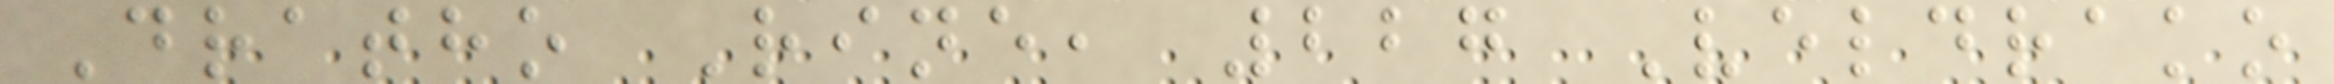Dratho Rine, 227 Veldrako
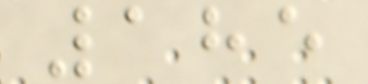185
